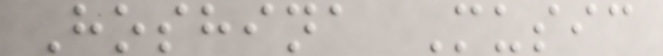Hoshina Music
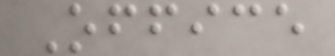Office
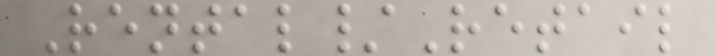Rental/Retail
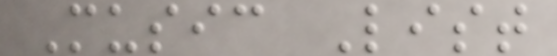Music List
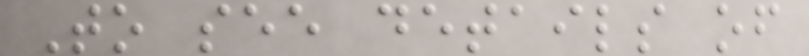To see details of
